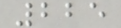225
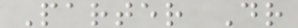Parter Dr
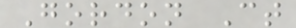Gordon Ct
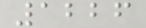1226
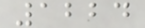1224
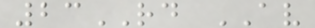23RD AV
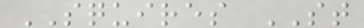SQUIRES ST
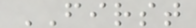FIRST
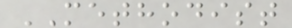METHODIST
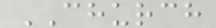CHURCH
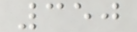350
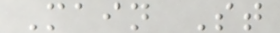Main St
